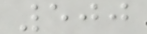500
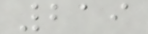219
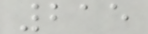215
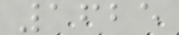1625
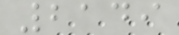2149
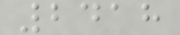2418
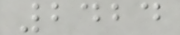2424
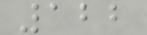122
